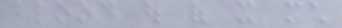blood out of it much
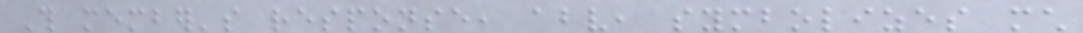This member's response, above, symbolizes much
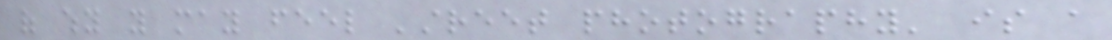of why you may feel 'street photography' is a
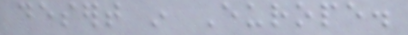desert in Europe.
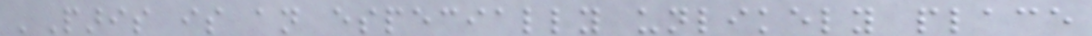'Paris is an especially unlikely place
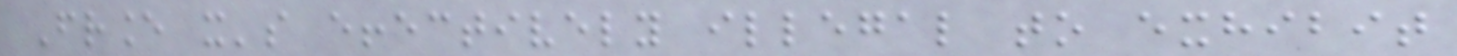France it's effectively illegal to exhibit
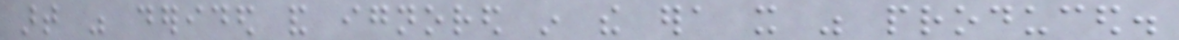art was derided and ignored in the era it was produced.
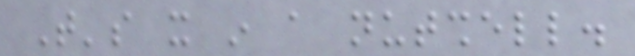That's it in a nutshell.
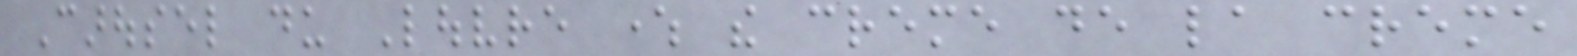Carousel du Louvre where the creme de la creme
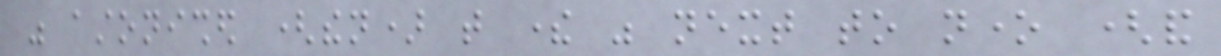was astonished (then) that there was next to none (and
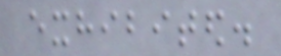exhibited.
